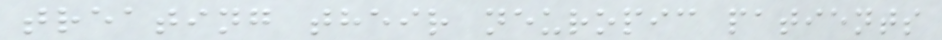treating their neuropic patients
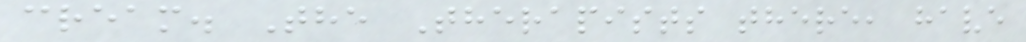cream. The Therapists there, have
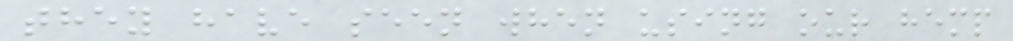they have seen when using our hemp
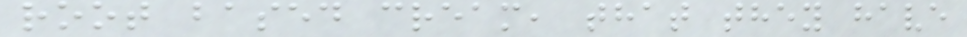root based cream, that they have
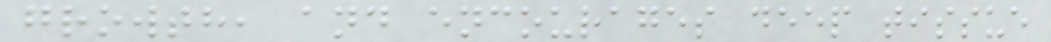growth, and encourages deep tissue
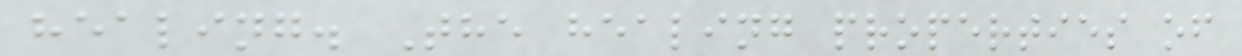healing. The healing properties of
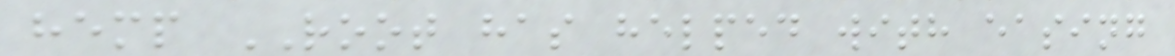hemp ROOT has helped with easing
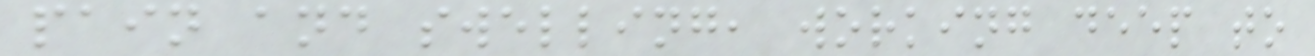pain and swelling, working deep to
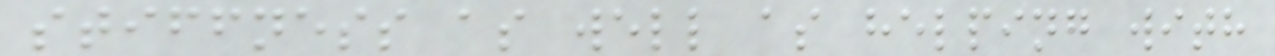stiffness as well as helping with
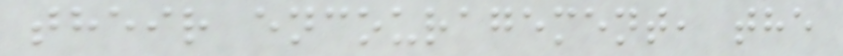their encouragement, the
